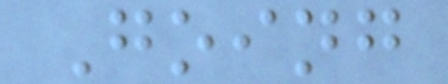Going
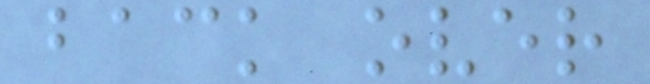back over
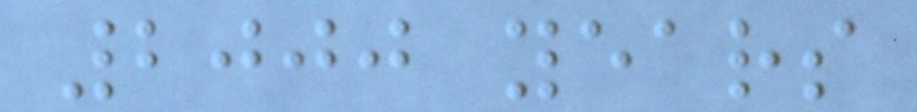2000 years
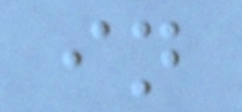in
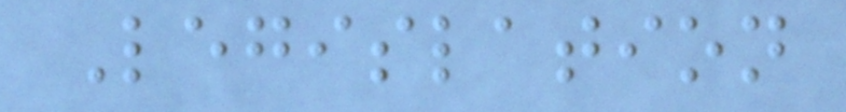Legislation
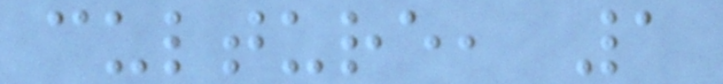culture, 1
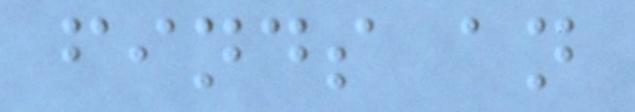finds an
